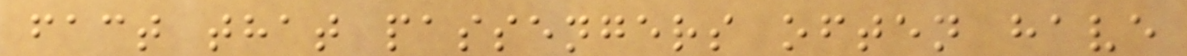fact that passengers often have
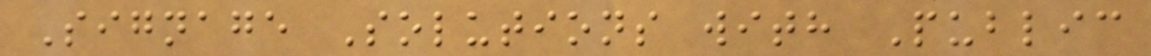Signage Solutions with Public
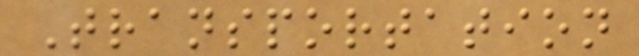Transportation
